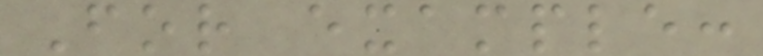For example:
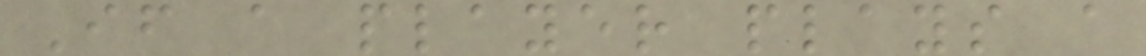If a player plays a
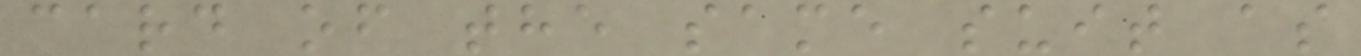card of the same suit as
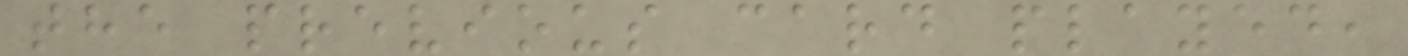the previous card played,
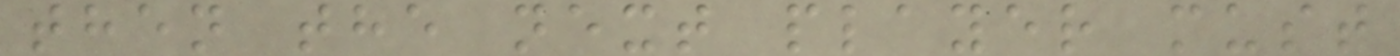then the next player must
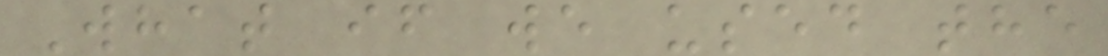What if we used the
